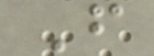F
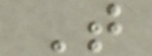T
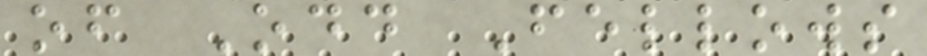of Odd Fellows
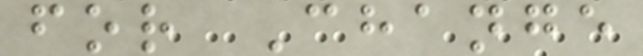for Change
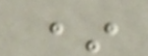*
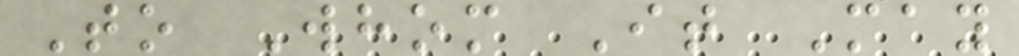To Whom It May
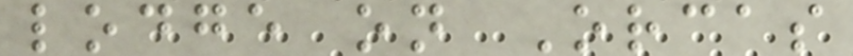lodge on Orcas
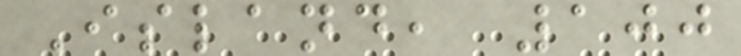Island, 100
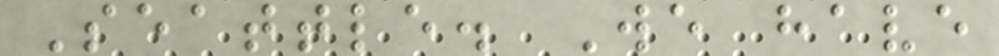Seattle. We have
